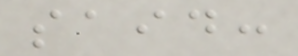said:
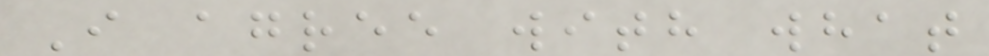I agree with what
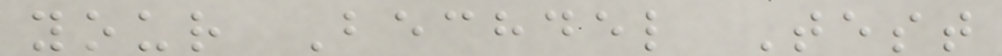your Bechdel Test
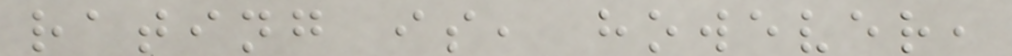rating is, however,
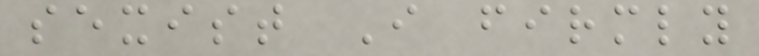sexist I firmly
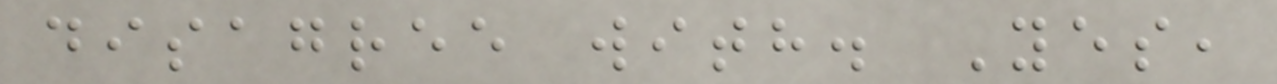disagree with. Yes,
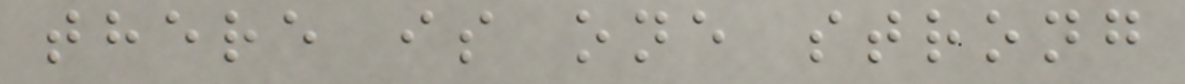there is one strong
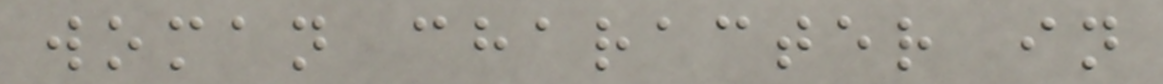woman character in
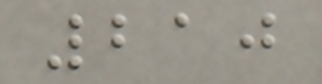210
